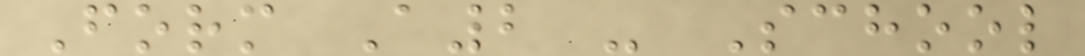Form A2 - School
